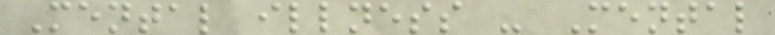Mental illness - Mental
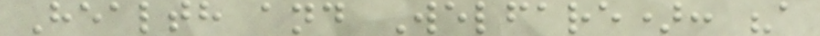Health and Welfare): "a
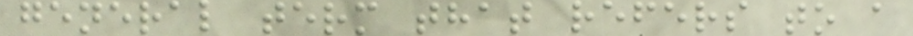general term that refers to a
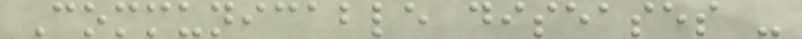Communicable diseases -
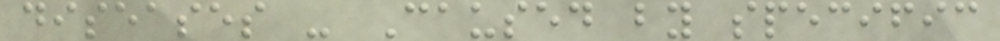diseases - Caused by specific
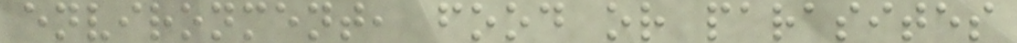environment, food or parasites
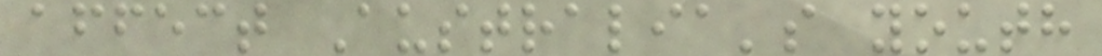affect Australia's youth
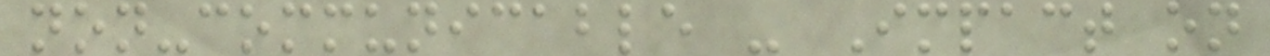non-communicable - Impact on
